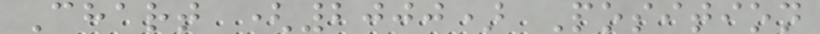Chart (2000) Position
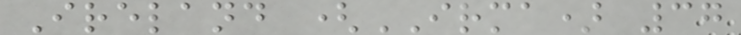Ireland (IRMA) 37
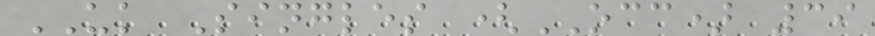UK Singles (OCC) 39
